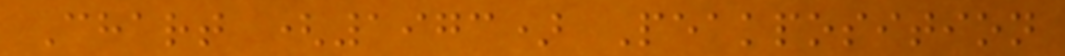Chart (1973) Peakposition
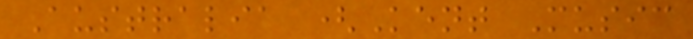Australia (Kent Music
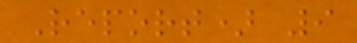Report) 9
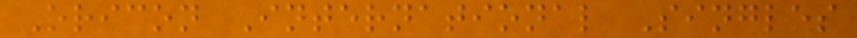Oricon International Singles
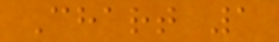Chart 1
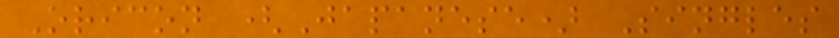Oricon (Japanese) Singles
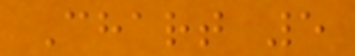Chart 5
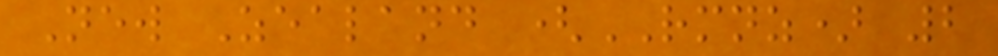New Zealand (RMNZ) 2
